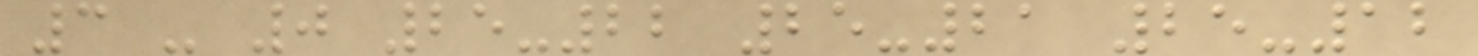3 - 0 25-22 25-21 25-12
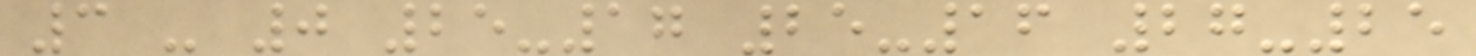3 - 0 25-17 25-16 27-25
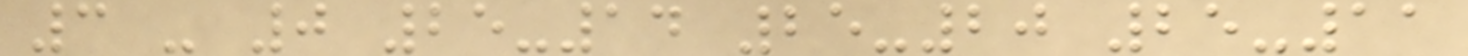3 - 0 25-14 25-20 25-11
